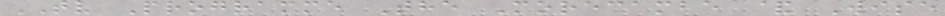TV Programme The Morecambe & Wise
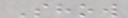Show
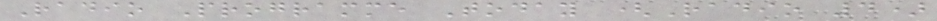Radio Programme Today (Radio 4)
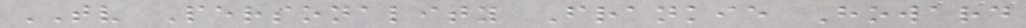TV Personality Frankie Howard
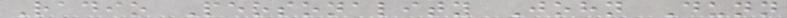Radio Personality John Dunn
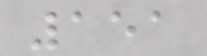151
